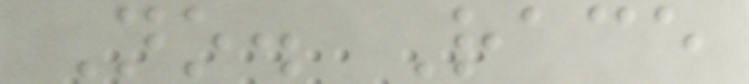No. Race
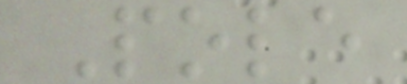Pole
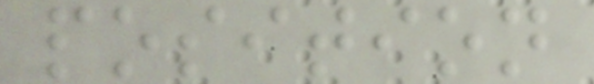position
